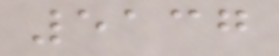5137
